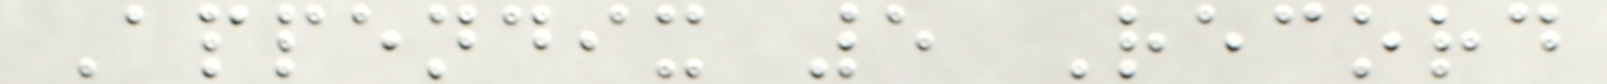Appendix 5 Record
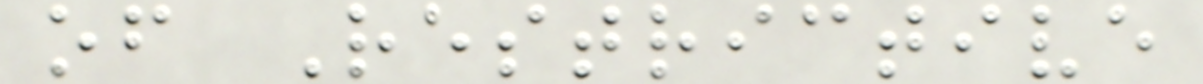of Restrictive
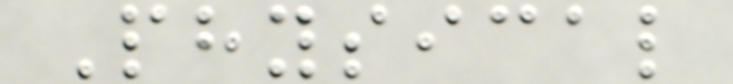Physical
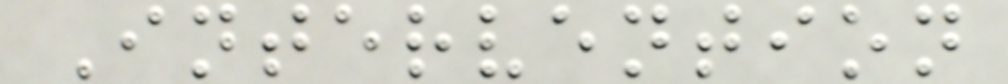Intervention
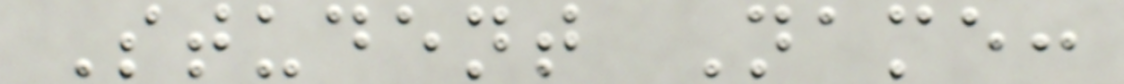Student Name:
